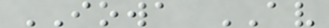IOWA AV
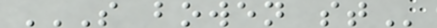S BOWEN ST
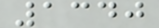1340
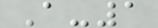A-1
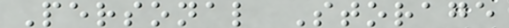Personal Storage
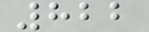822
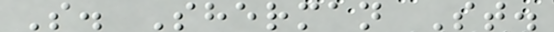S. Sherman St.
